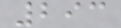293
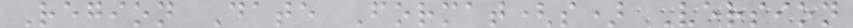Region Date Format(s) Version
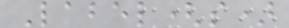Label(s)
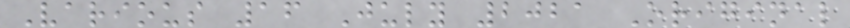Various 16 July 2021 Original
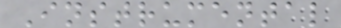Instrumental
